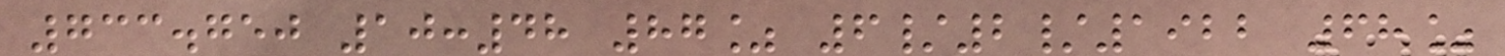733.750 10:48 87% 6/2/1922 68%
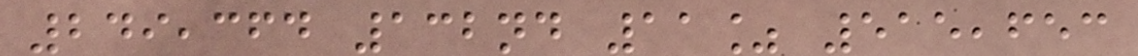249,364 132nd 11% 515,653
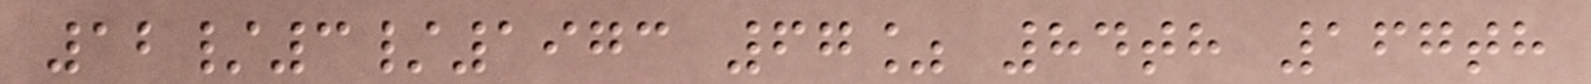12/3/1973 67% 84th 167th
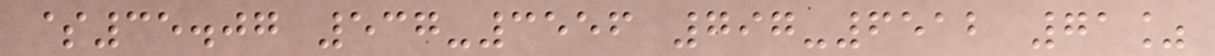$35.07 537-3556 797-6512 71%
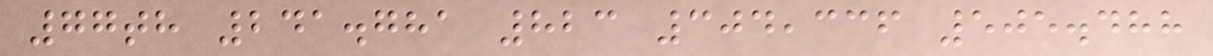77th 241.781 823 304,336 505.488
